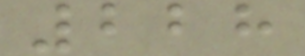228
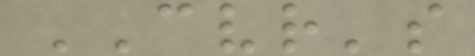CVR's
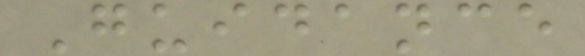Guidance
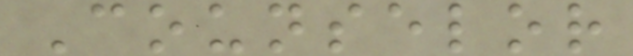Counselor
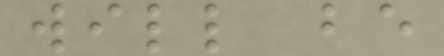will be
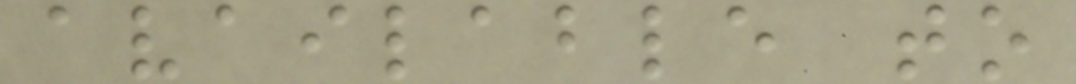available to
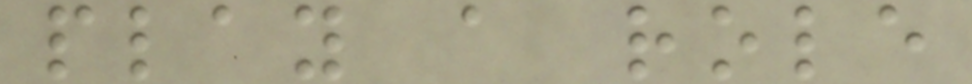play a role
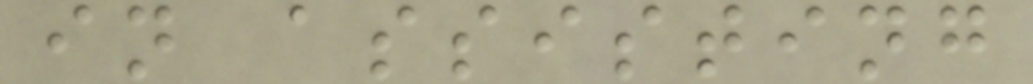in assisting
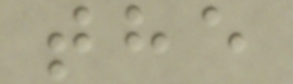the
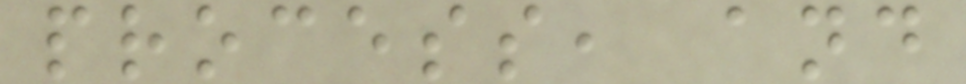process, and
